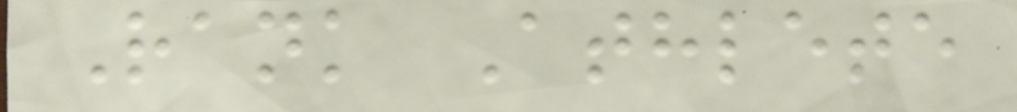Rank Athlete
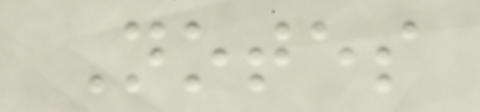Notes
